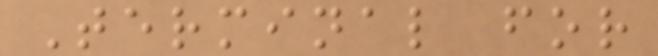Terminal for
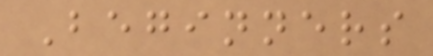Beginners
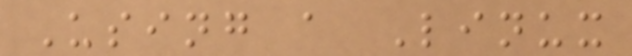Using a Linux
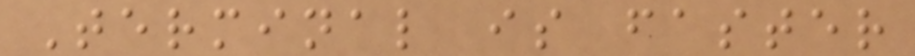Terminal is faster
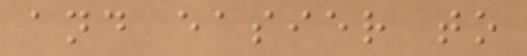and easier to
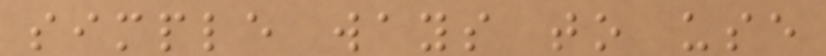simple ways to use
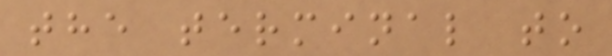the terminal to
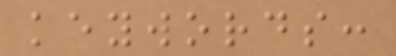keywords:
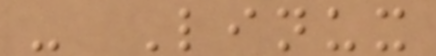- Linux
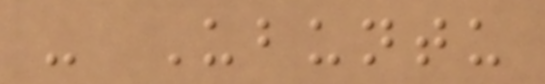- Ubuntu
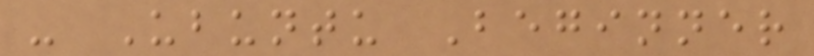- Ubuntu Beginner
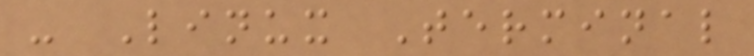- Linux Terminal
